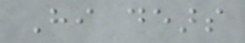Hi dears
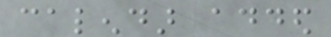calendar added
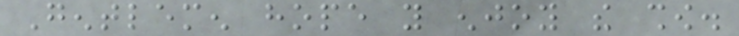Gentlemen hope you enjoy the show.
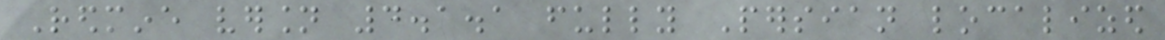Redmine version 4.1.1 fully Persian localized
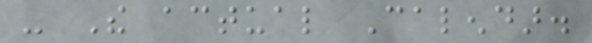- The actual Calendar.
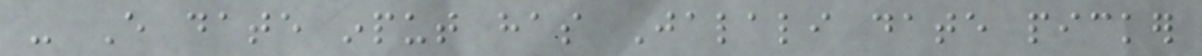- Every date input has Jalali date picker
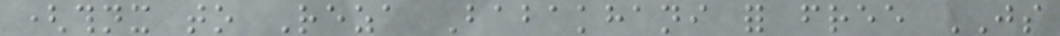(thnx to Reza Babakhani for free JS
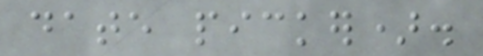date picker).
